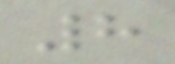8
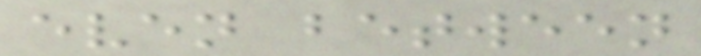even between
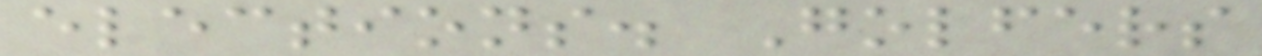elections. Golfers
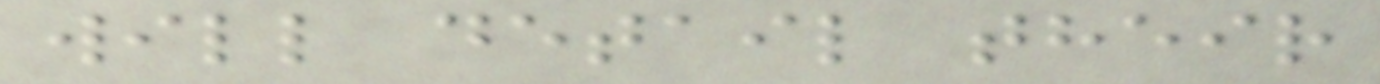will detail their
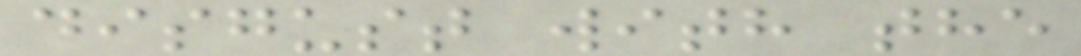disgust with the
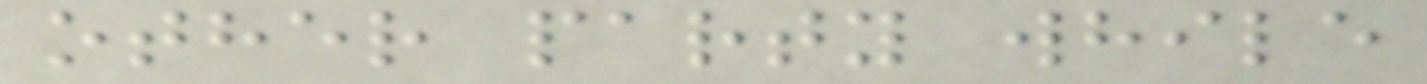other party while
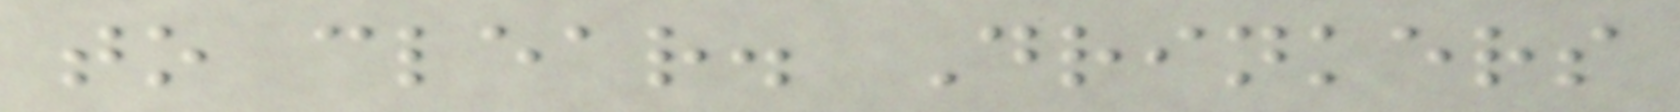to clear. Drinkers
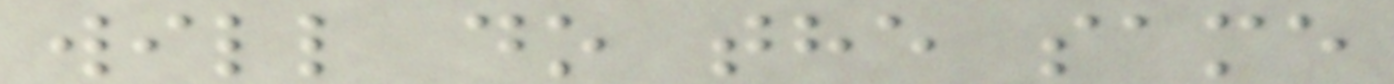will do the same
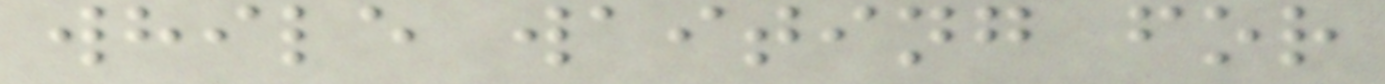while waiting for
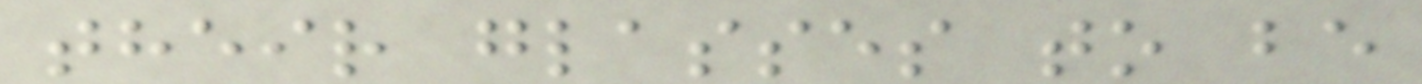their glasses to be
